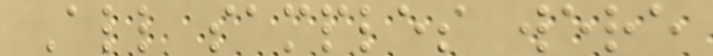All samples were
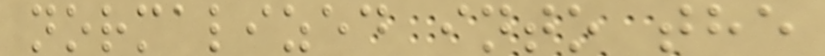normalized into the
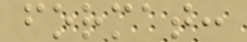format:
